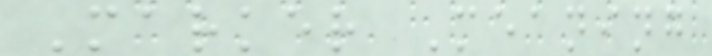Marker Meaning
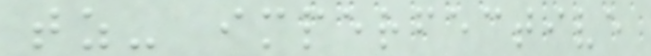tz- imperfective
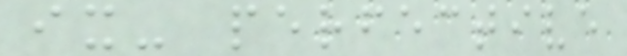ix- perfective
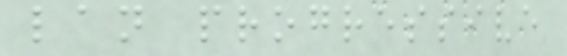lan progressive
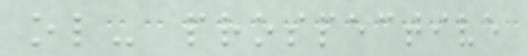ol- prospective
